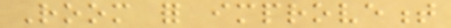Room for improvement
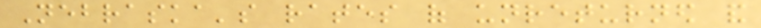Nebraska's rates of unreturned and
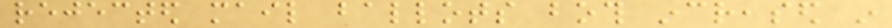rejected mail ballots both increased in
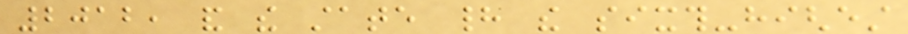2012, and the state had the sixth-highest
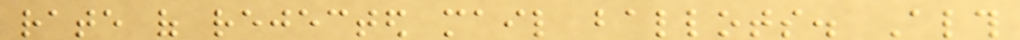rate of rejected mail ballots. Although
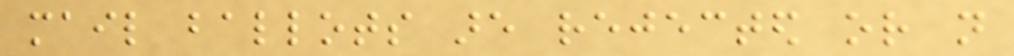mail ballots are rejected or not
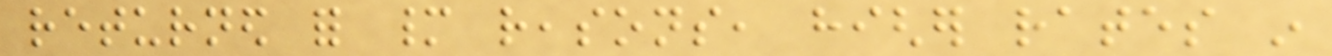returned for many reasons, higher rates in
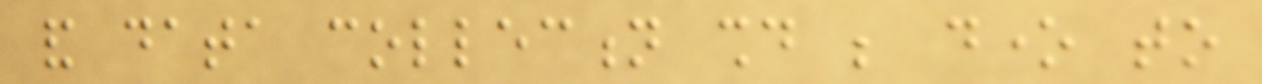and data collection should be done to
